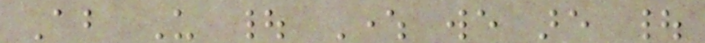About Us | Where we are |
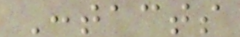Contacts
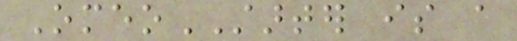OmeoSTARTER is a
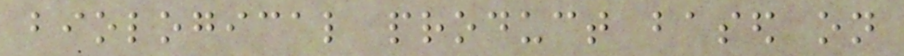biological product based on
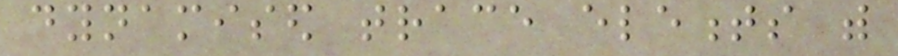dynamised trace elements with
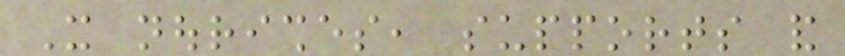It nourishes, supports and
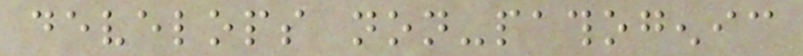develops non-pathogenic
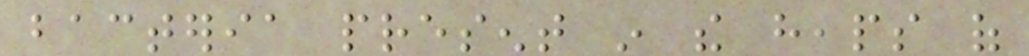bacteria present in the heaps of
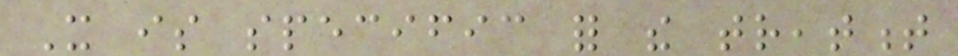It is specific for the treatment
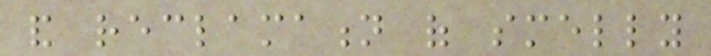and reclamation of smelly
